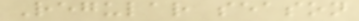Regular season
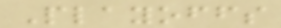Playoffs
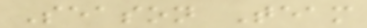Season Team
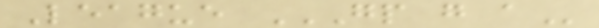League GP G A
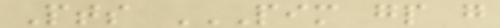Pts PIM GP G
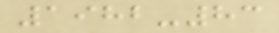1982-83
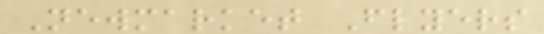Newmarket Flyers
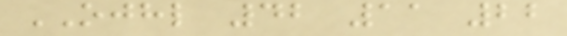OJHL 42 11 22
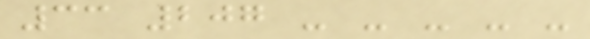33 207 - - - - -
